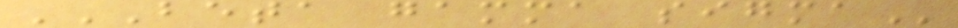BETA GAMMA SIGMA
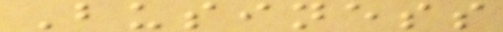Business
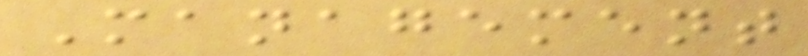Management
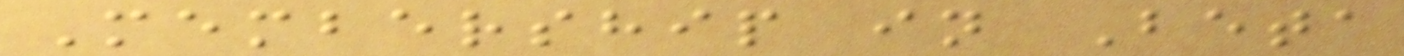Membership in Beta
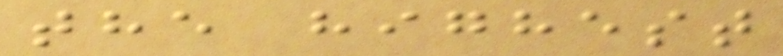the highest
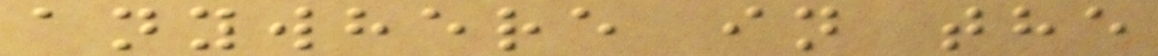anywhere in the
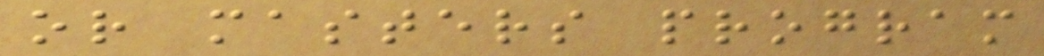or masters program
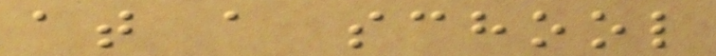at a school
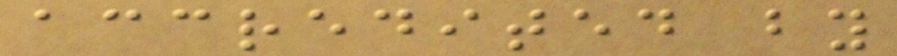accredited by
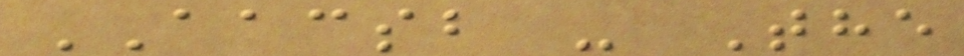AACSB - The
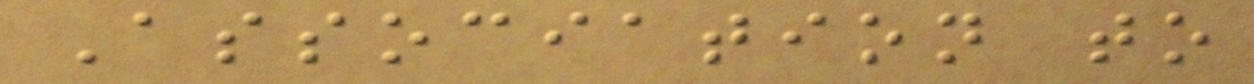Association to
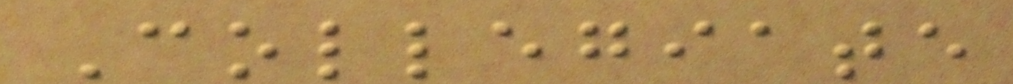Collegiate
